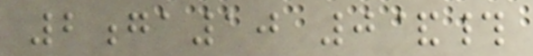2ga10 0&#
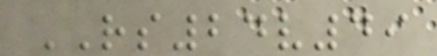RS24v49
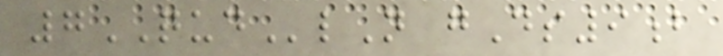7QUDlN gDs9b
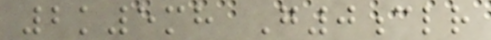2k5mh G0clr
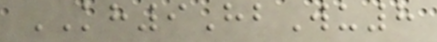KH9HbWu8
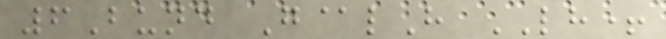6Bund G@lH LH+
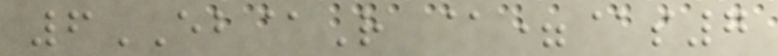6EB@R @=@s7
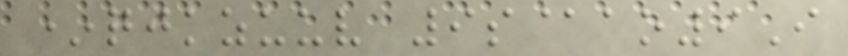*qjkzuuv 9s@ao9I
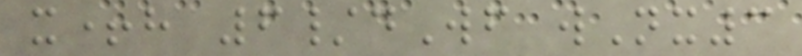x+h 6/dWf wNx3
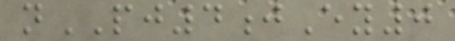nPJ4jEy0
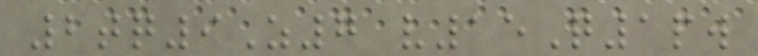2tq9Z7 v15Q1pw
